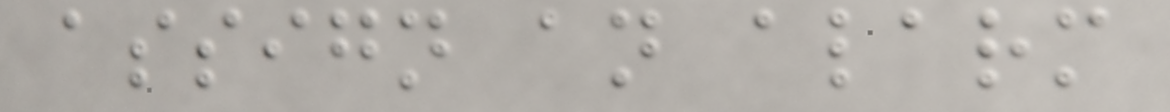assign an alarm
